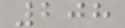208
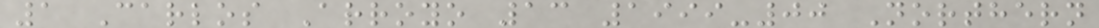1 Carlos Arroyo 13 1999-00 Northern
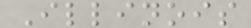Illinois
